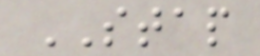STAP
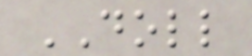DOLL
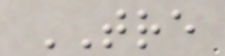TRE
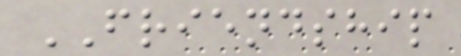FRIENDSHIP
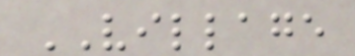VILLAGE
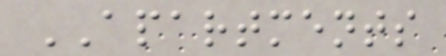APARTMENTS
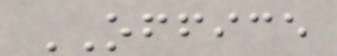OFFICE
